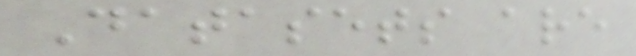Datasets are
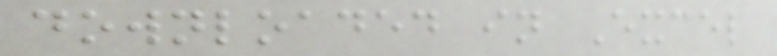downloaded in Excel
